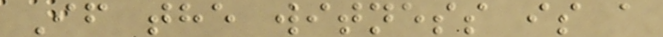If the witness is a
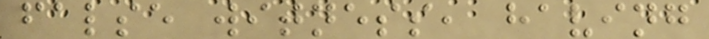false witness, having
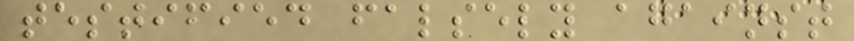testified falsely against
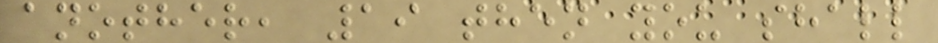another, 19 then you shall
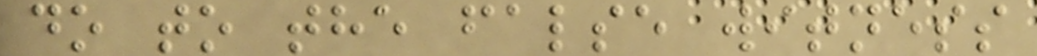do to the false witness
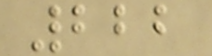222
